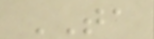TA
